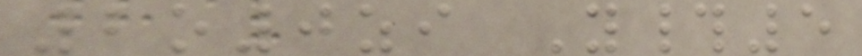2o0zi Y#5
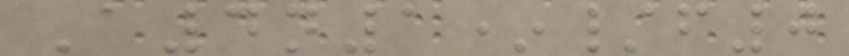A4n1*/f0
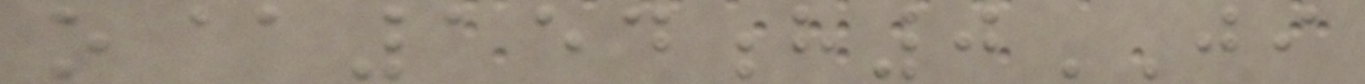o@154h0JI
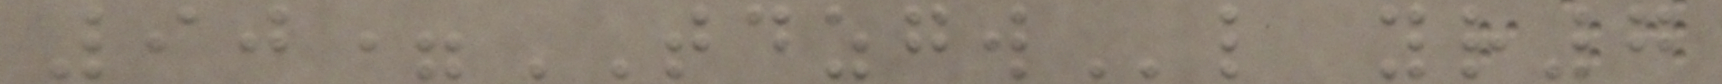90=TDZGWl yr7
